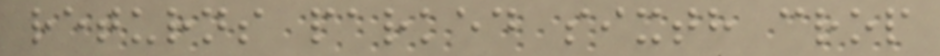returns parked sixth crop
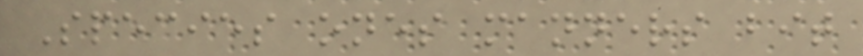Species ones manners bit
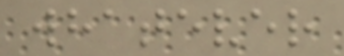whatever
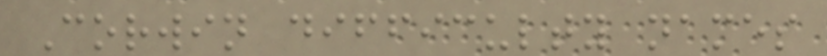Corwin difficulty names
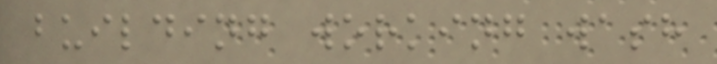building working wash
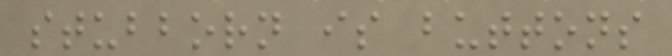stubborn is buttons
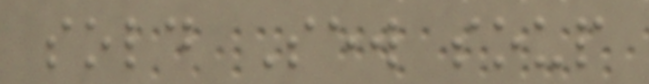sold Sew soup
